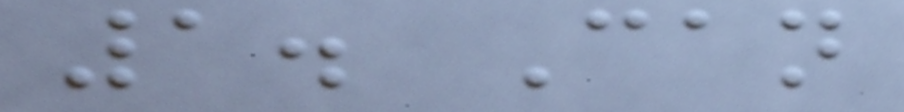1. Can
